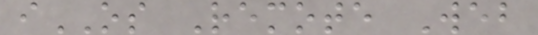iOS Remote Web
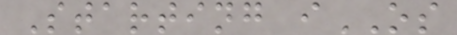Starting iOS
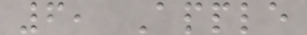6, Apple
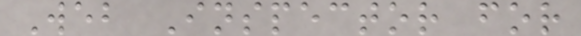Web Inspector for
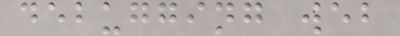debugging web
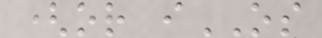(or iOS
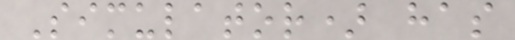Simulator) has
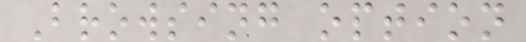Browsing option
